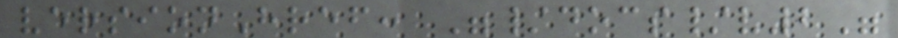versionHref: "/docs/v2"
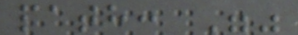path: ""
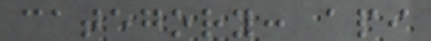category: api
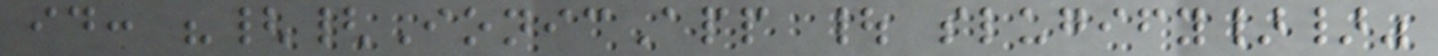id: "{{IonicApp | slugify}}"
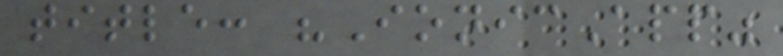title: "IonicApp"
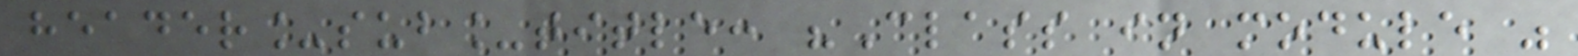header_sub_title: "Class in module "
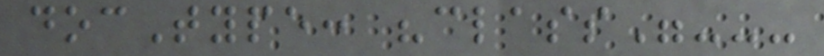docType: "class"---
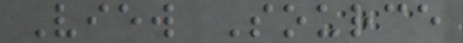View Source
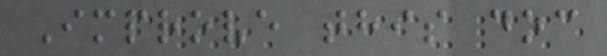Improve this doc
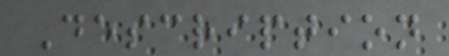Description
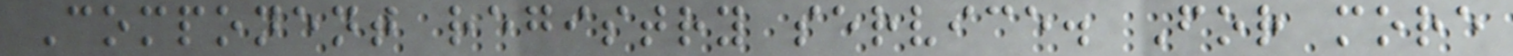Component registry service. For more
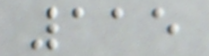115
